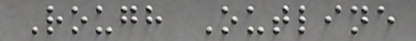Rough Outline
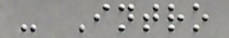- Intro
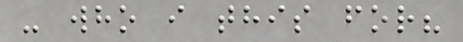- who i this for?
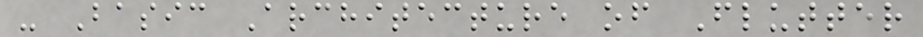- Basic Architecture of Flutter
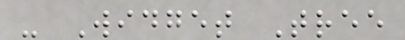- Widget Tree
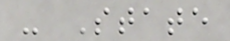- State
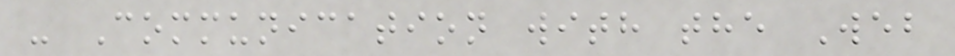- Communication with the Web
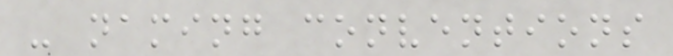- naming conventions
